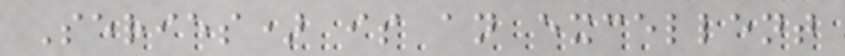Series) is an excellent
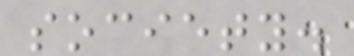society.
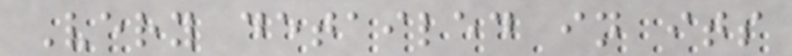Very detailed in its
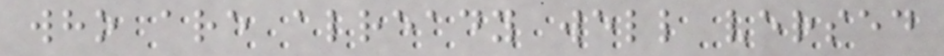who are already well versed
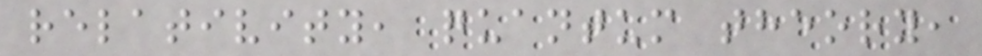relativity, quantum theory,
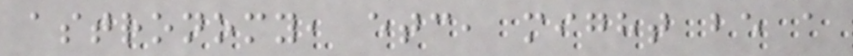astronomy, etc, might be a
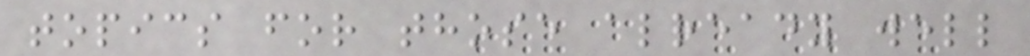topics for those already well
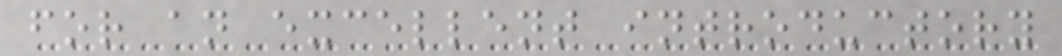for an excellent introductory
